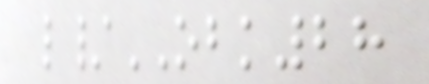l/OBK28
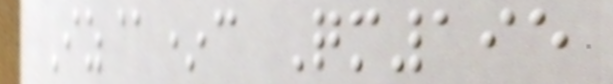Iz@*c Qm195
